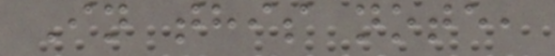In this note,
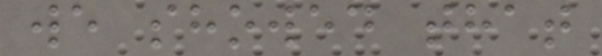we showed that
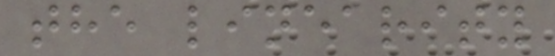the linearity
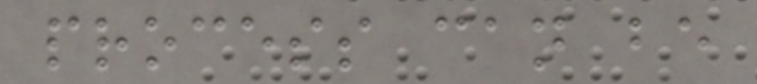process can be
